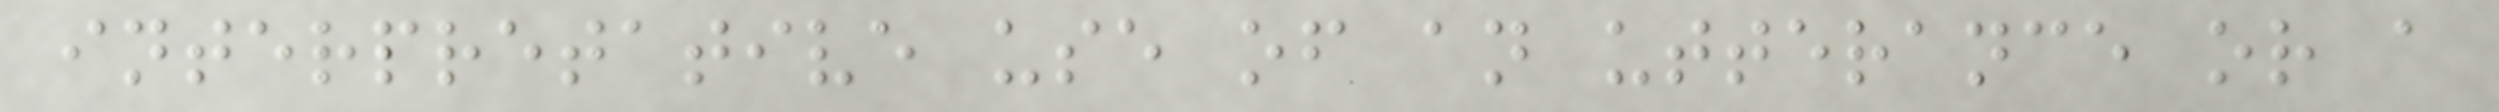interpretative use of an utterance or a
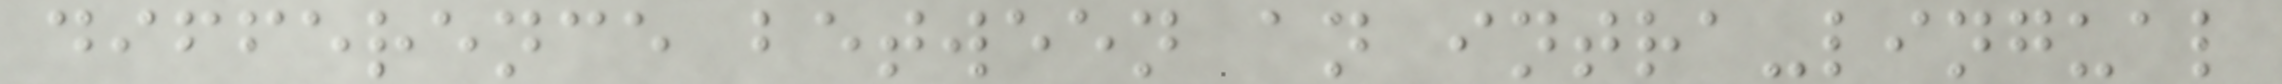difference between an intra-lingual
